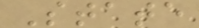State
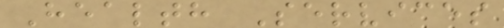Health Services
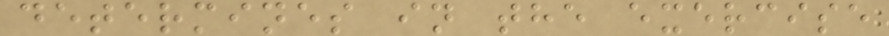determines in the exercise
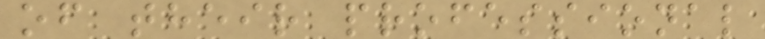of their professional
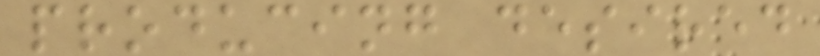producing desired
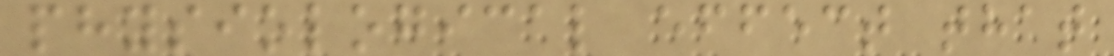physiological effect that
